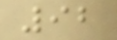92
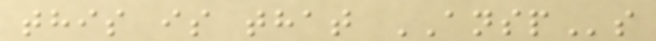this is that ANSPs
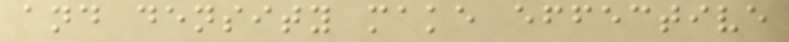and density make effective
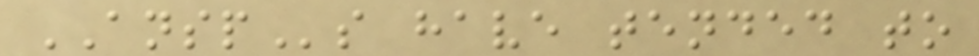ANSPs have tended to
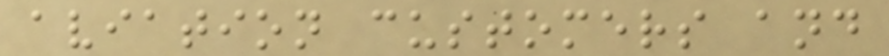aviation customers and
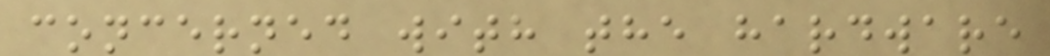concerned with the hardware
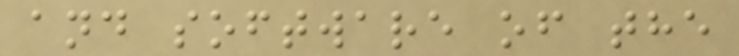and software of the
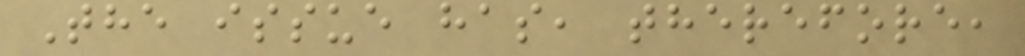The issue has, therefore,
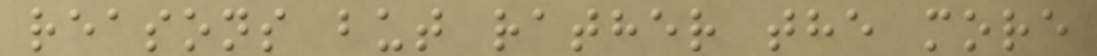reasons but rather the more
